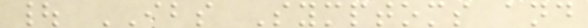| IBS Symptoms and
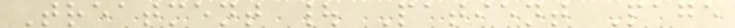Treatment | Patient Page
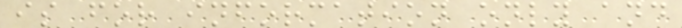is for information only and
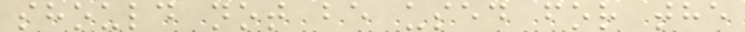should not be used for the
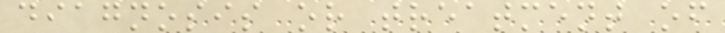diagnosis or treatment of
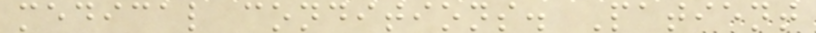medical conditions. Patient
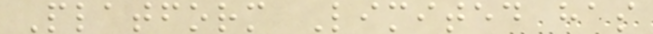Platform Limited has
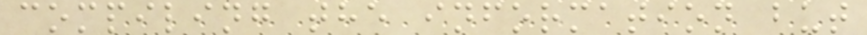compiling the information but
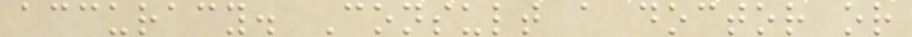accuracy. Consult a doctor or
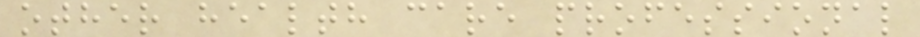other health care professional
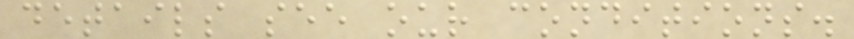details see our conditions.
